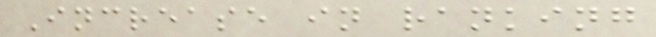Increase in ranking
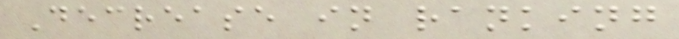Decrease in ranking
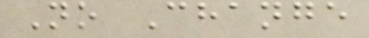No Change
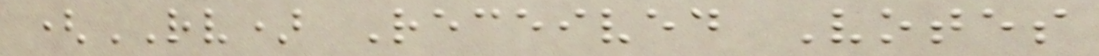(RV) Received Votes
